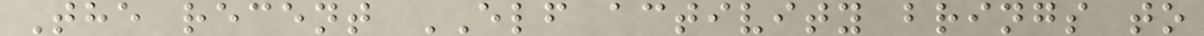The recent ELF activity brings to
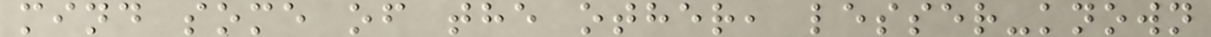mind some of the other, lesser-known
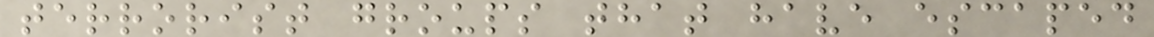terrorist groups that have escaped
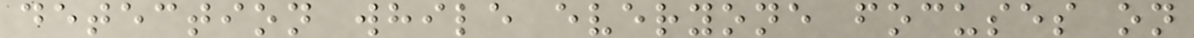detection while everyone focuses on
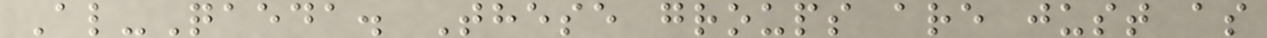Al-Qaeda. These groups are just as
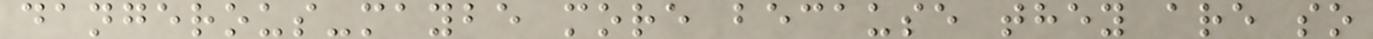dangerous-maybe more because they are so
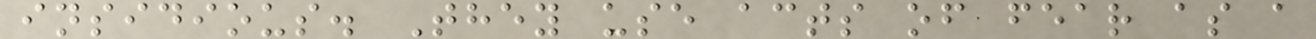insidious. They use acts of fear as a
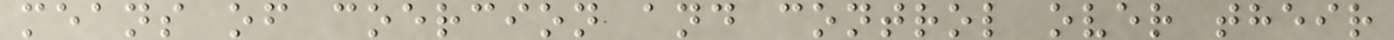means of coercion and control over their
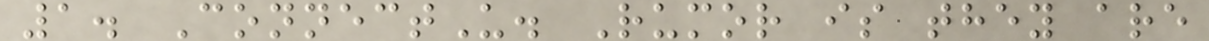1. ConnectU. Rumor is they are
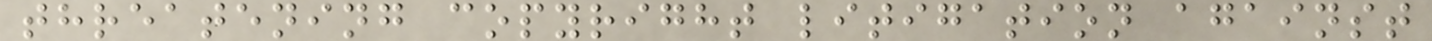threatening copyright litigation against
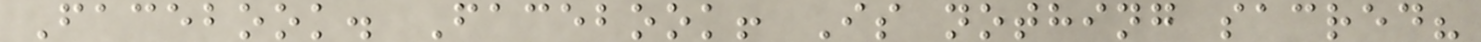Facebook. Facebook! Is nothing sacred?
